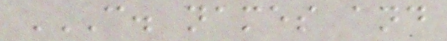C. NAMES AND
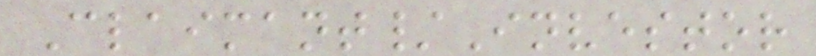Claimant/Investor
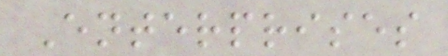Enterprises
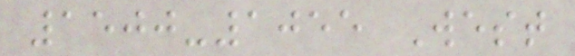1500-1055 West
